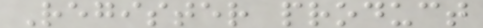Register product
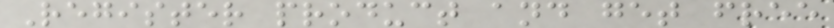Register product and get free
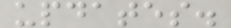updates.
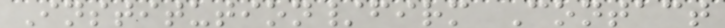Institution/firm Contact
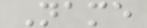Name
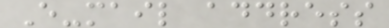E-mail address
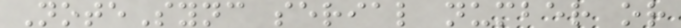NoteSync serial number or
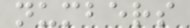numbers
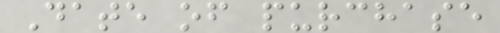Date of purchase
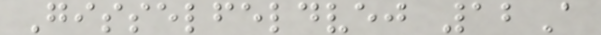Gisselfeldvej 12A
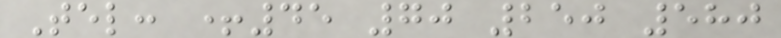Tel: +45 70 250 580
